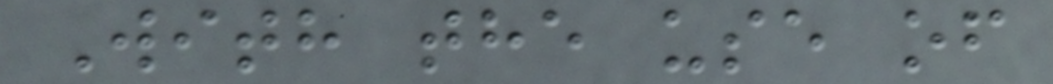With the use of
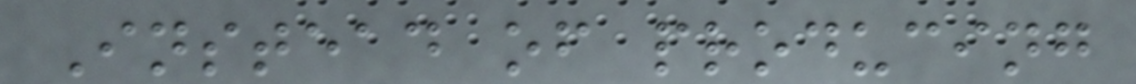Instead of producing
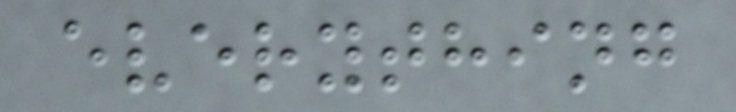everything
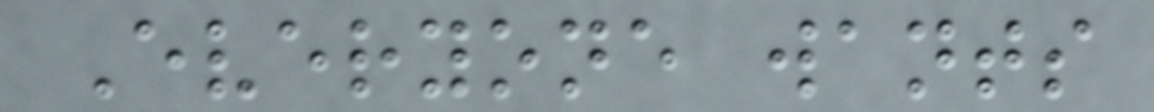Everyone wants
